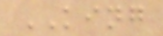KING
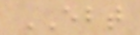EBT
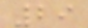29
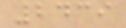2439
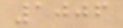1006
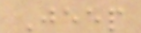Jeep
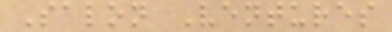Salon Ventures
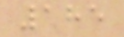185
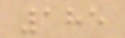185
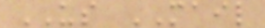US MAIL
